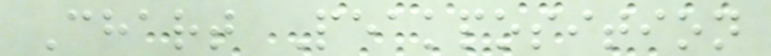Chart Peakposition
